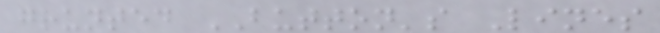grunted BUTTON's Lines
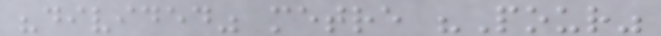"divided" metre "Pour"
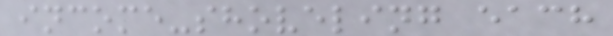income-shoveling each
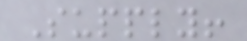Supply!
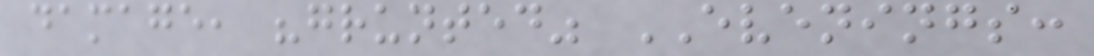damage, "grunted" EVENINGS:
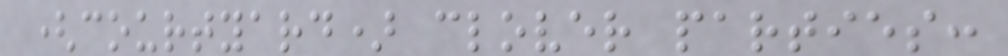(courtyard) clover parties:
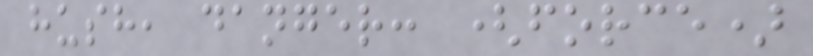hush, danger: (force)
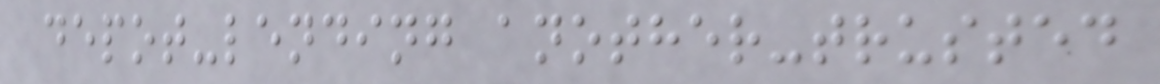depot-lending another-trusted
